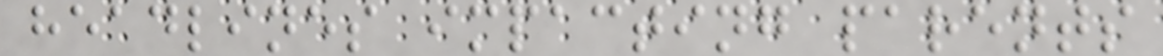headlines impacting parents
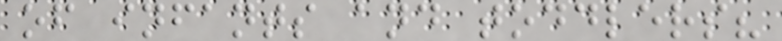of infants and toddlers?
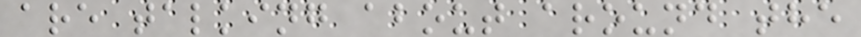are talking about around the
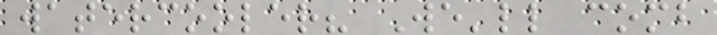watercooler? We'll comb
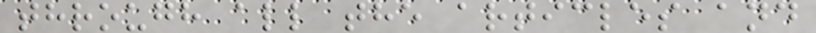through all the articles and
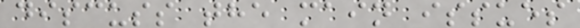discuss the main issues
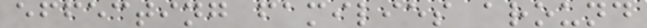effecting families around
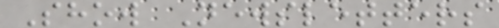Show Newsletters
